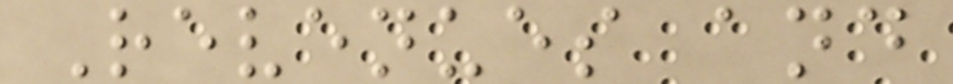Revenues and
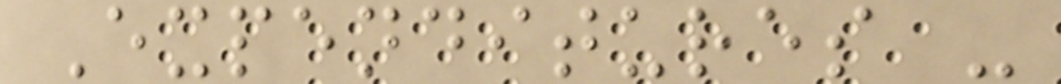Expenditures -
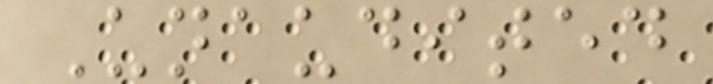Unaudited
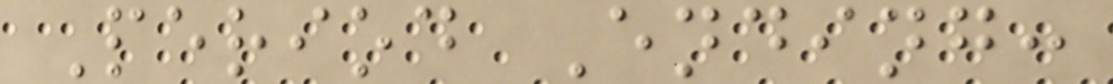Period Ending:
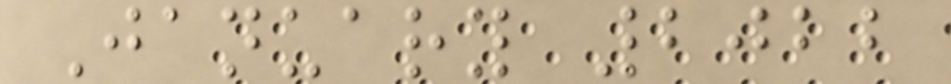January 2022
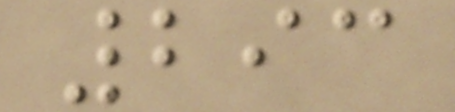293
